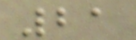21
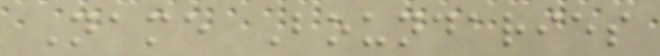Name Boundaries
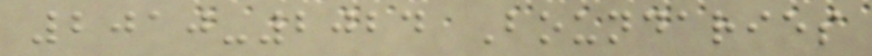2010-2024 Boundaries
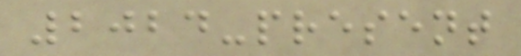2024-present
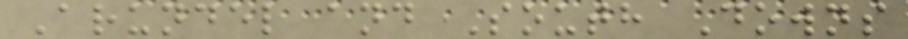Arundel and South Downs
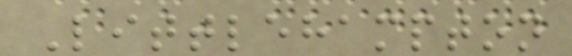Littlehampton
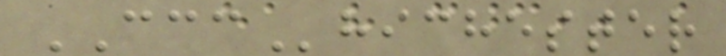CCChichester
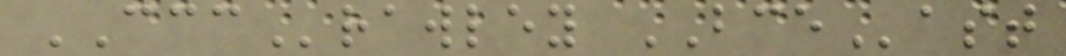CCCrawley BCEast
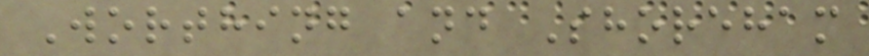Worthing and Shoreham
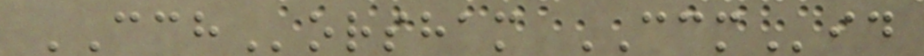CCHorsham CCMid
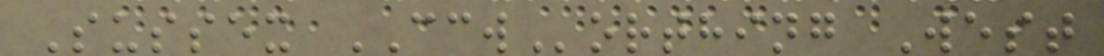Sussex CCWorthing West
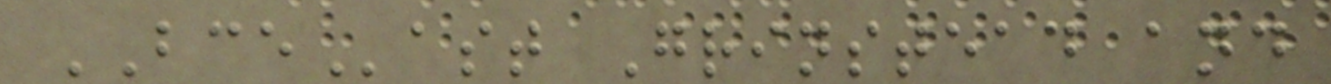BCEast Grinstead and
